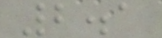2.1
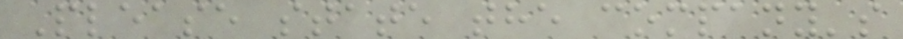Please state the company's
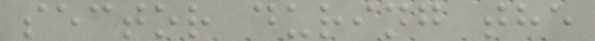sector during the
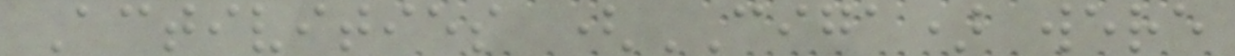Activities (CIGA) were
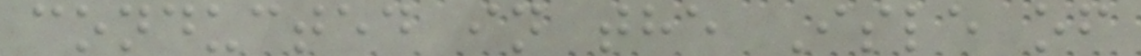conducted in the Isle of
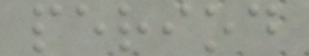period
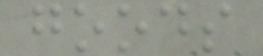goods
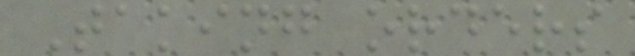Taking orders
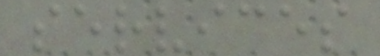services
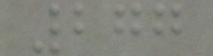277
